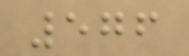576
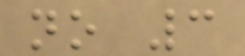no 3
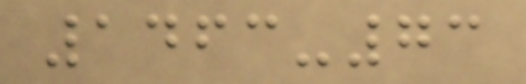1463-73
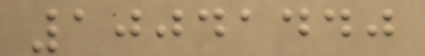10041440
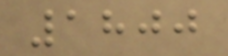1800
